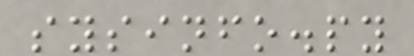sysinfo.py
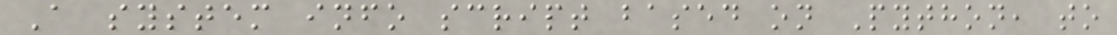A system info script based on Python, to
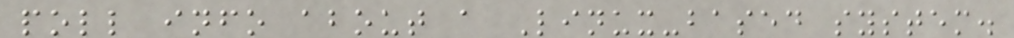poll info about a Linux-based system.
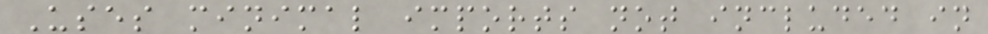Uses minimal imports not included in
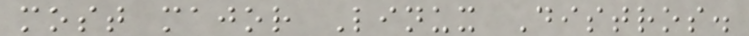most major Linux Distros.
